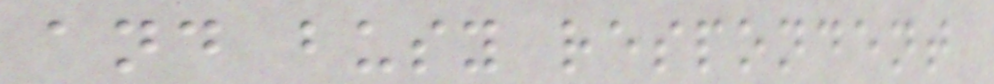and busy respondent
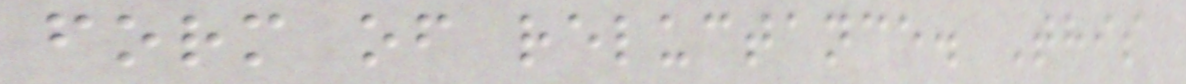form of reluctance. This
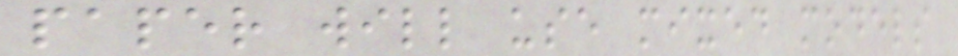paper will use mixed models
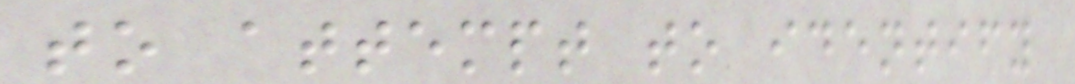to attempt to identify
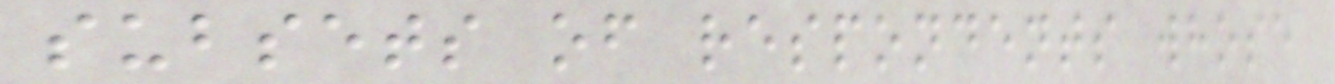subsets of respondents whose
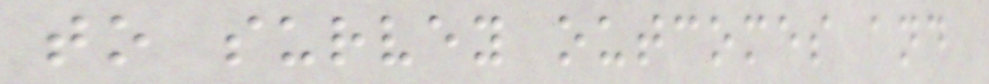to survey outcomes and
